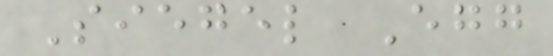Siegel Egg
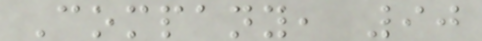Company, 90
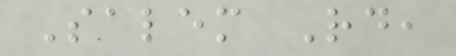Salem Rd,
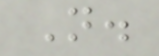N.
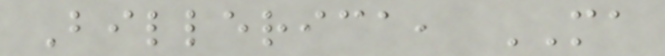Billerica, MA
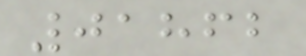01862
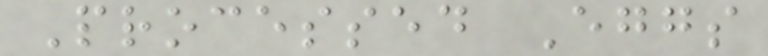Processed Eggs
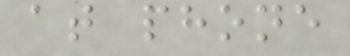at phone
